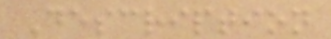Description
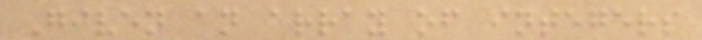Given an array of integers
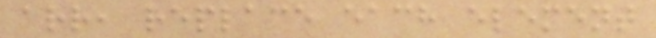arr, replace each element
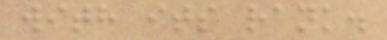with its rank.
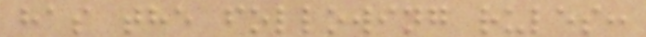has the following rules:
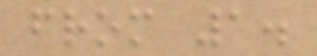from 1.
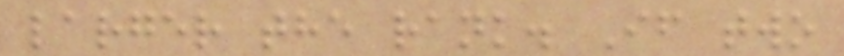larger the rank. If two
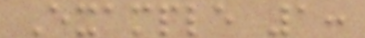Example 1:
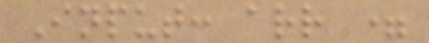Input: arr =
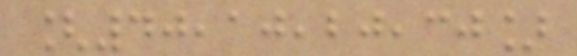[40,10,20,30]
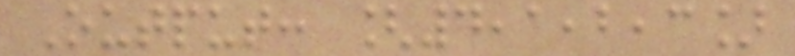Output: [4,1,2,3]
